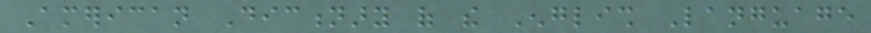American Dictionary of the English Language
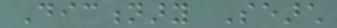Dictionary Search
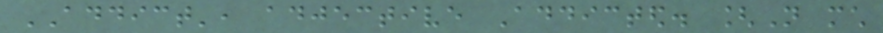ADDICT', adjective Addicted. [Not much
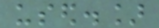used.]
